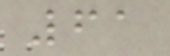61
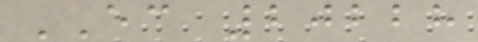EC 20228
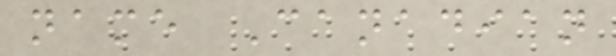name Canadian
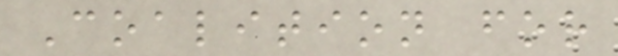Coalition for
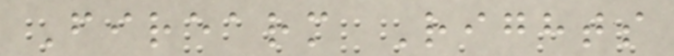Firearm Rights
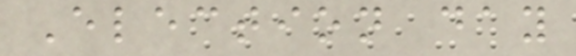Election day
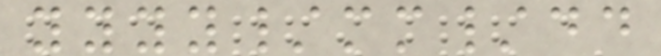yyyy/mm/dd
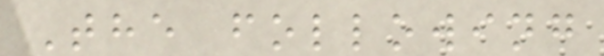The following
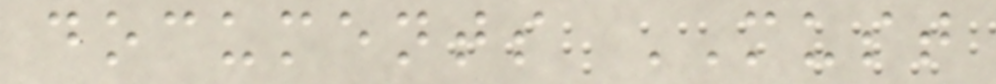documents MUST
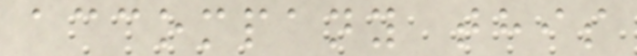accompany this
